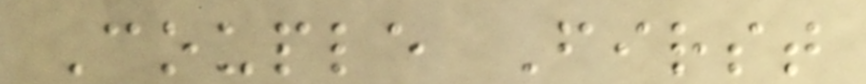Couple First
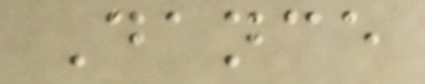Dance
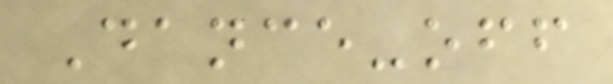Dance-off
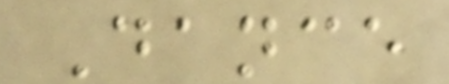Dance
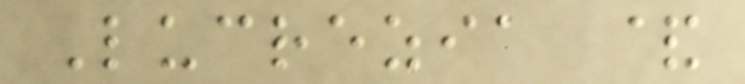Lucrezia &
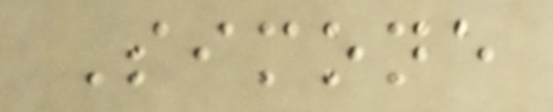Simone
